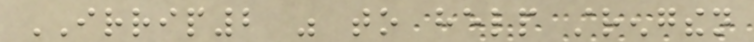IRRIP2 was to help strengthen
